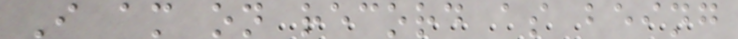I am on record as being
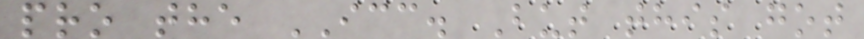pro the ICC. But this got
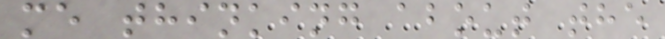me thinking about the
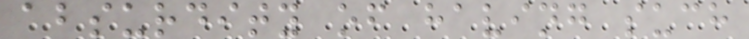absurdity of having such
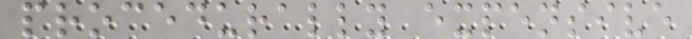procedurally expensive
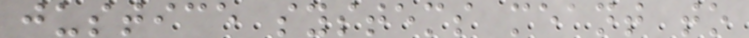justice systems meant to
